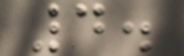4.
